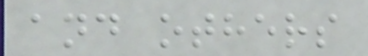and others
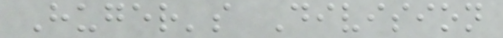Huger's Division
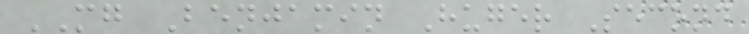MG Benjamin Huger Second
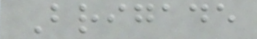Brigade
